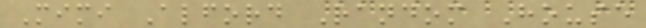Mimi Alford Random House
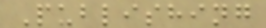Publishing
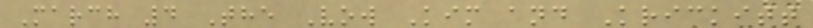March 4 The Vow Kim and Krickitt
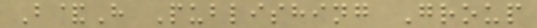B&H Publishing Group
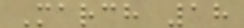March 18
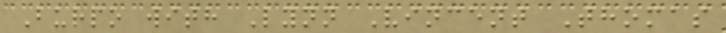Burpo with Lynn Vincent Thomas
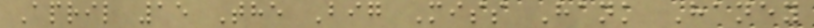April 15 The Big Miss Hank Haney
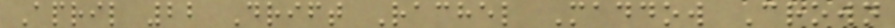April 22 Drift Rachel Maddow Crown
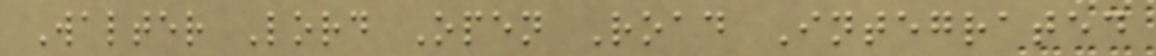Walter Lord Open Road Integrated
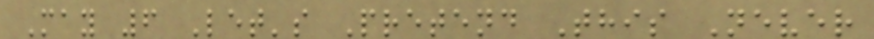May 6 Let's Pretend This Never
